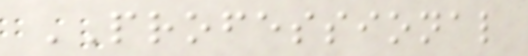PROFESSIONAL
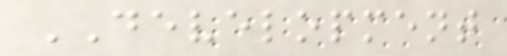DEVELOPMENT
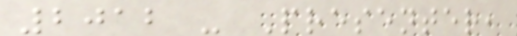2012 - Presenter,
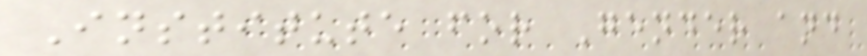Institute for Gender and
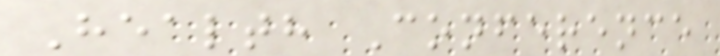Health Conference
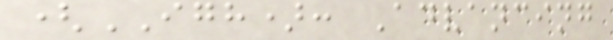(IGH): Advancing
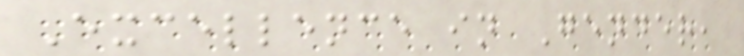Excellence in Gender,
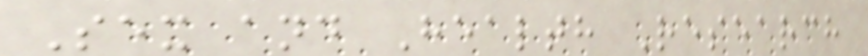Sex and Health Research
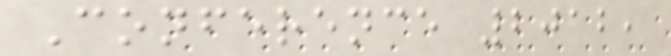Conference 2012,
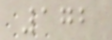172
